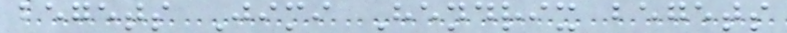begets Jimi Hendrix begets
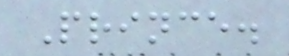Prince.
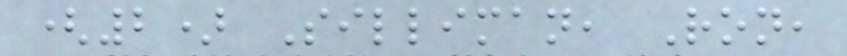(2) Silliman, Ron,
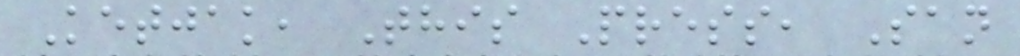Ketjak, This Press, San
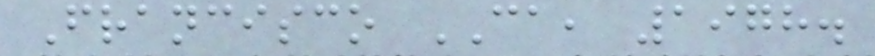Francisco CA, 1978.
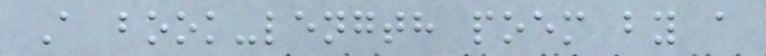A book-length poem by a
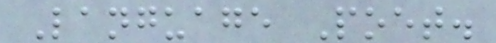Language Poet.
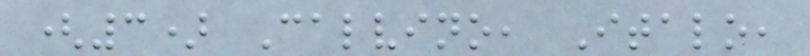(3) Calvino, Italo,
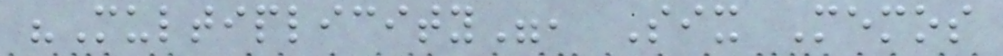"Multiplicity", Six Memos
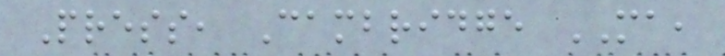Press, Cambridge MA,
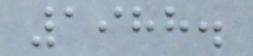1988.
